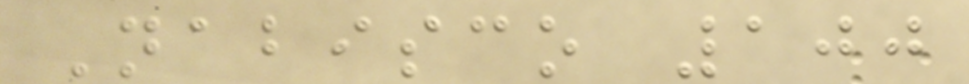Nabisco 100
